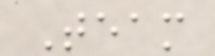Team
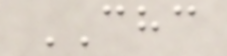CHC
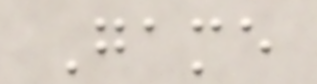Game
